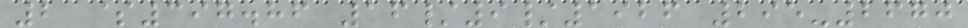2 $397.86 16/9/1926 295-2670
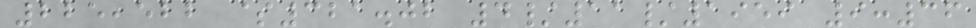225,522 $321.02 4/11/1959 9:36
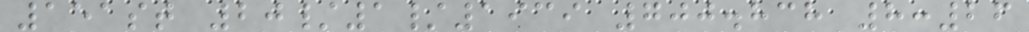151st 20/1/1939 700.838 8:26
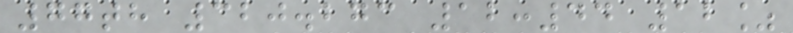77th 320.273 12:44 12%
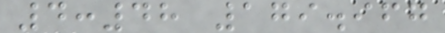4:48 179.967
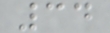34
